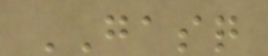GASQ
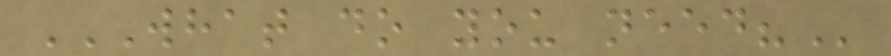WHAT DO YOU NEED?
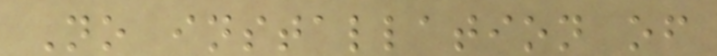No installation of
